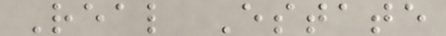Real Estate
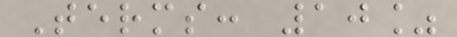Terms: 10%
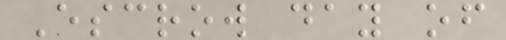Escrow day of
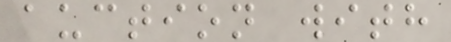auction with
